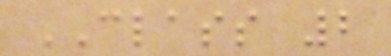CLASS 2
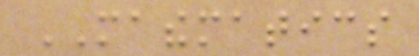MATHEMATICS
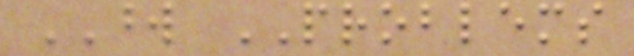WORD PROBLEMS
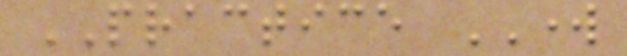PRACTICE WORK
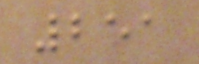251
